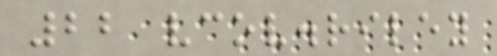22 vcov.riley
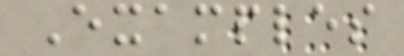Examples
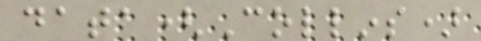data(Collins)
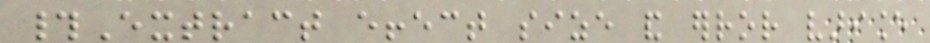#Extract effect size and error variance
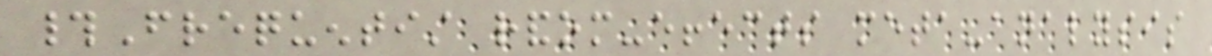#Frequentist random-effects meta-analysis
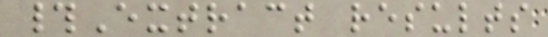#Extract results
